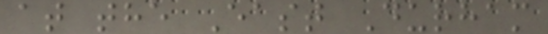at the East Durham
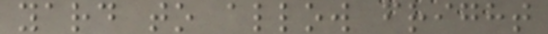yard to allow fright
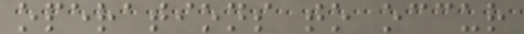operations to occur
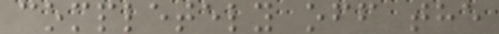completely off the
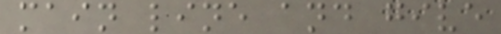main line and give
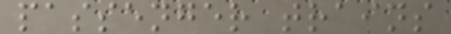passenger trains
